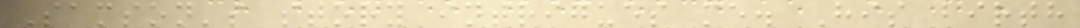Samson's story intrigues me. His birth
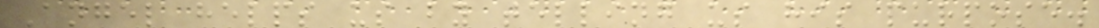Angel helps us by telling us his purpose.
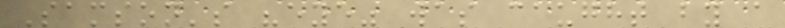Samson's "eye" was caught by a
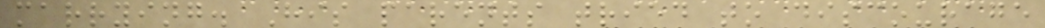marrying. His parents tried to discourage
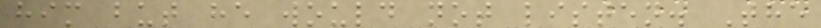him but he would not listen. The
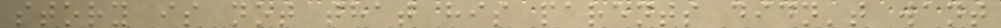story is not that his parents didn't want
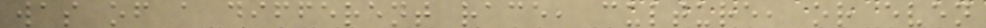was of a different race, culture, or even
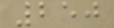250
